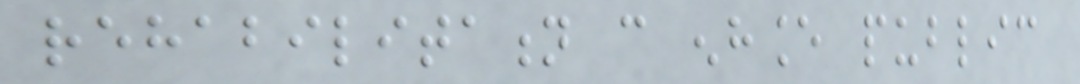rehabilitation can enhance public
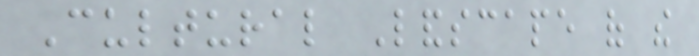Cultural Landscape of the
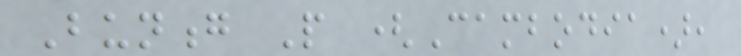Bunong People (Cambodia),
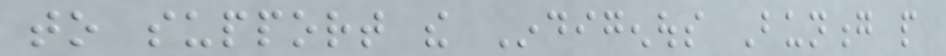to support the Indigenous Bunong people
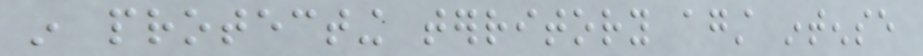in protecting territory against intense
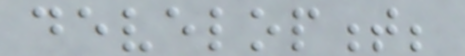development;
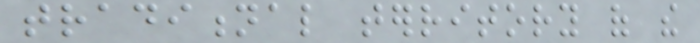traditional territory of the
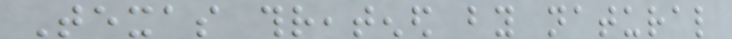Texas threatened by natural
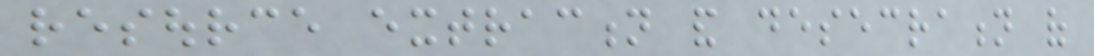resource extraction and desecration of
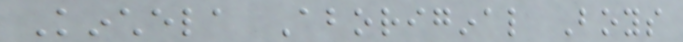Kinchela Aboriginal Boys
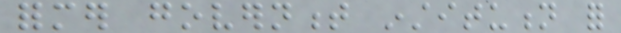former government institution for
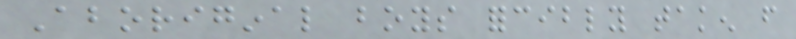Aboriginal boys forcibly taken from
